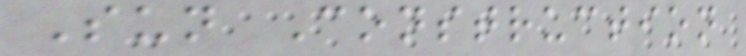Sun Construction
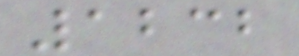1232
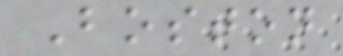Boston
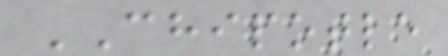CHIPOTLE
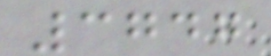3747
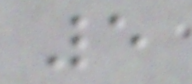5
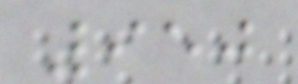950
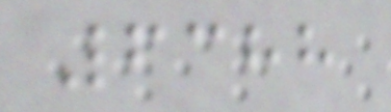6388
